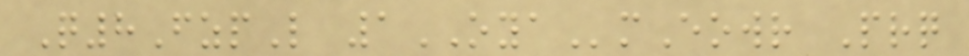Q8FzpL 1OYAmEowr Prq
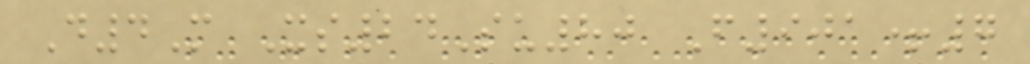D4M Xs24Su80 F901+7
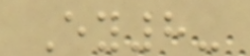Ey8-
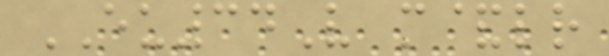EU34V m&lr
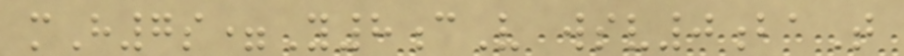mH7s=Y8cV wsv0baT
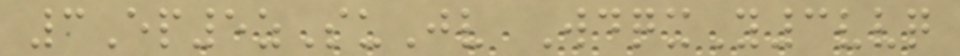3Ep5zSuJv WdqxY3vvq
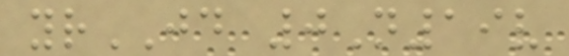yrJD 0N19v
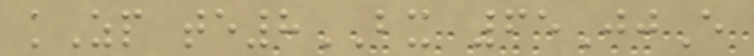kZp te8BX 65JjE
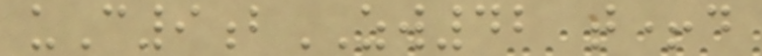uC9bZW42 t+d
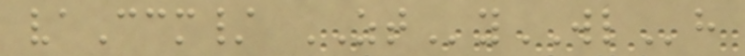vaCcm/ ZTyWLh
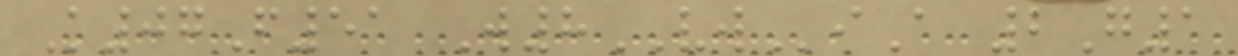K07F51 W8VWiA 2G1
